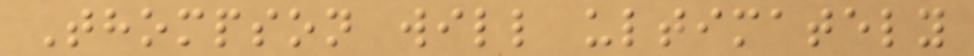Thompson will ultimately
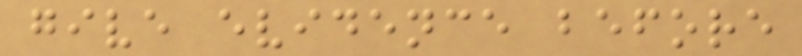give evidence before
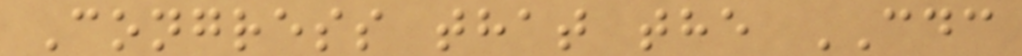Congress that the CDC
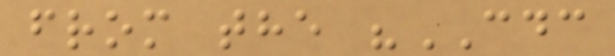from the "CDC
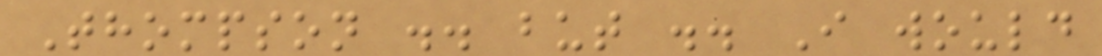Thompson .. but .. I would
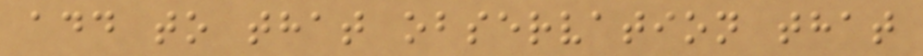add to that observation that
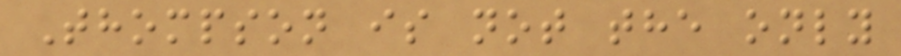Thompson is not the only
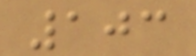103
